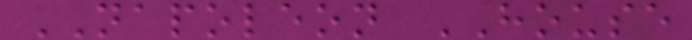NAPOLEON HOUSE
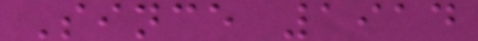Since 1914
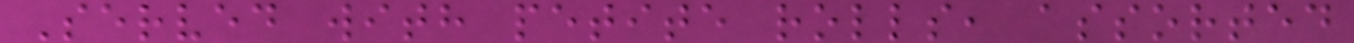Served with petite rolls, assorted
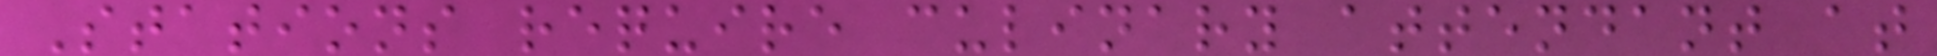Stations require culinary attendant at
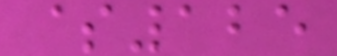$125
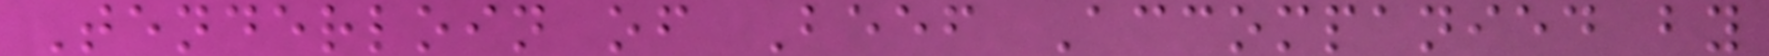Tenderloin of Beef Accompanied by
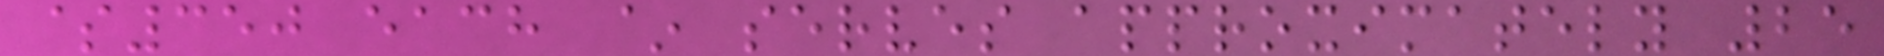$350 each ~ serves approximately 25
